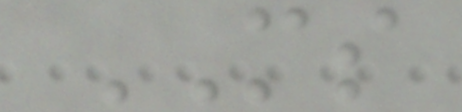MS
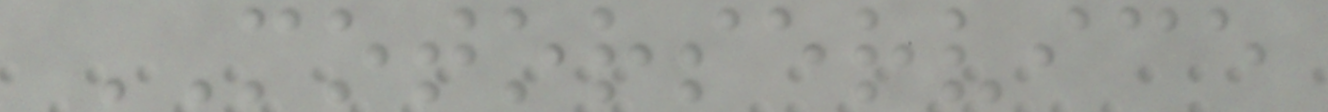MOTORSERVICE
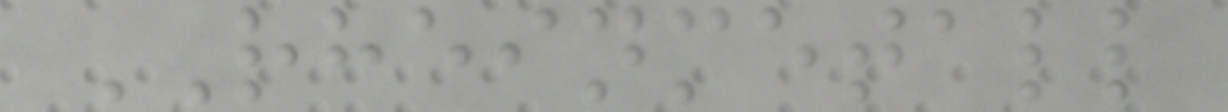RHEINMETALL
